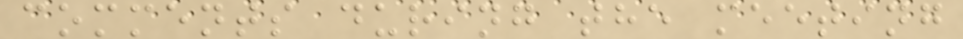comments during the meeting
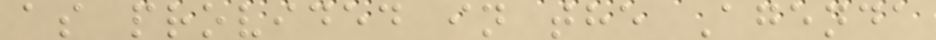as provided in the Agenda
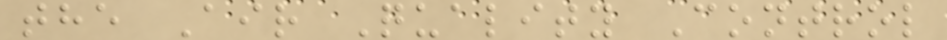the Air Quality Control
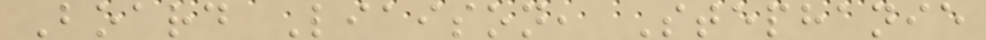Board Liaison, Stephanie
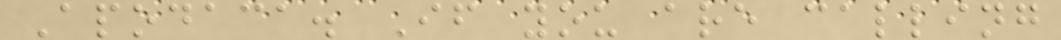Apodaca. If you are calling
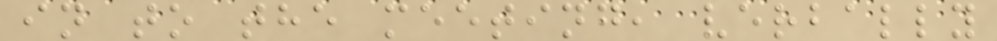in to the meeting, verbally
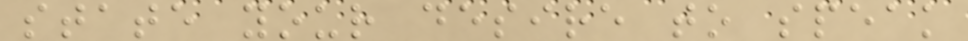state your desire to speak
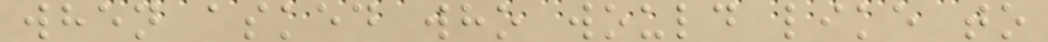when asked who would like to
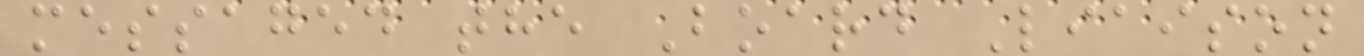messaged the Board Liaison
